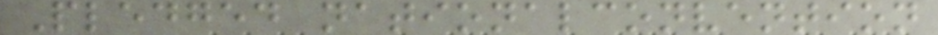Pledged nationalconvention
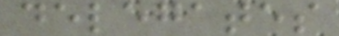delegates
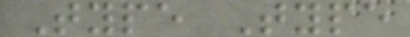Type Type
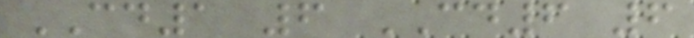CD1 6 CD6 6
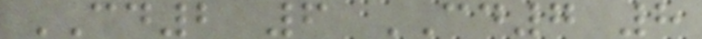CD2 6 CD7 8
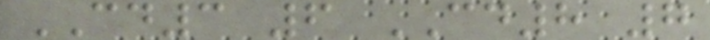CD3 6 CD8 7
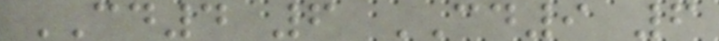CD4 6 CD9 6
